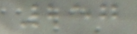257
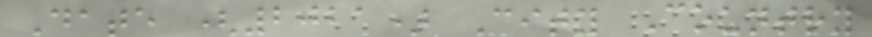Date (2021) City Country
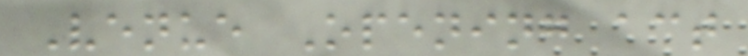Venue Opening act
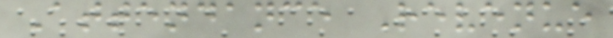Attendance Revenue
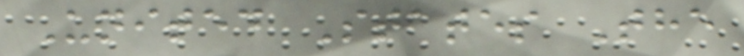United States The
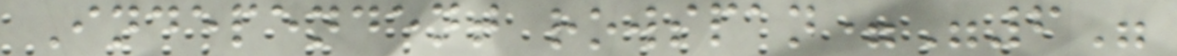Independent rowspan="6"
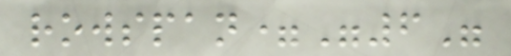rowspan="6"
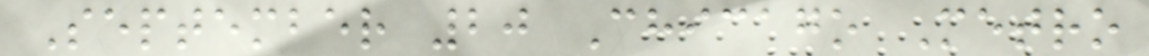September 20 Chicago Metro
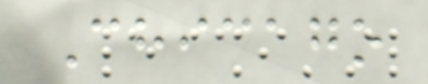Chicago
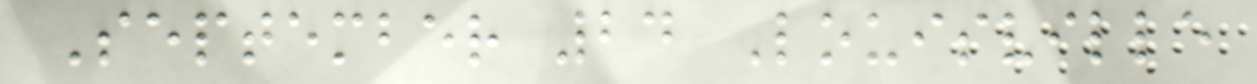September 24 Louisville
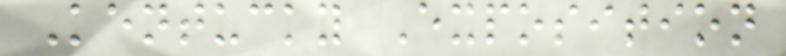Kentucky Exposition
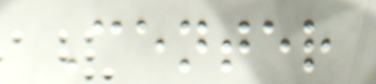Center
